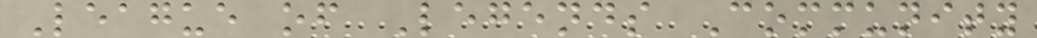League of Legends Community
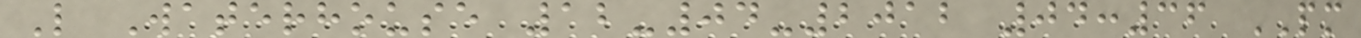L Waterhouse 12-04-2012 04:36 PM
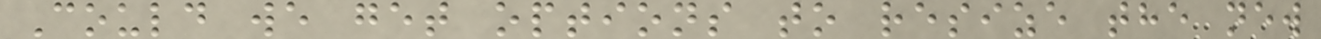Could we get options to resize the new
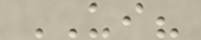UI?
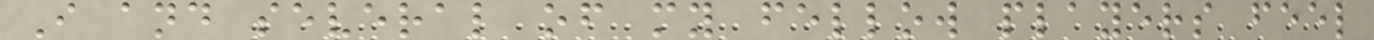I and several of my fellow players feel
